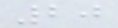20
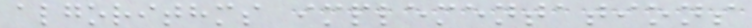algorithms implementations
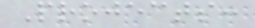Projects:
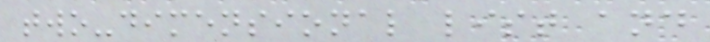two-dimensional list and
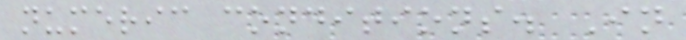numeric conditions. In
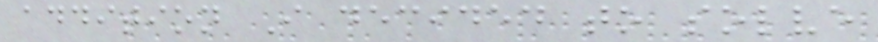addition I decided to solve
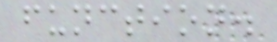function.
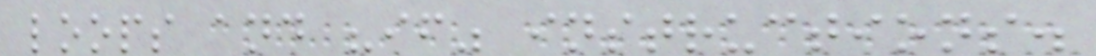loops and "if" instructions.
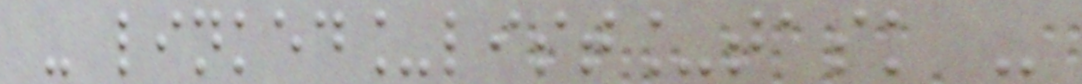- linked_list_task -
